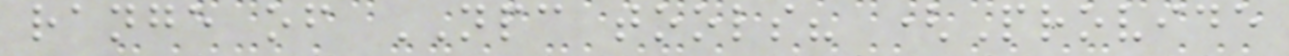range of NPC tools? (Provide
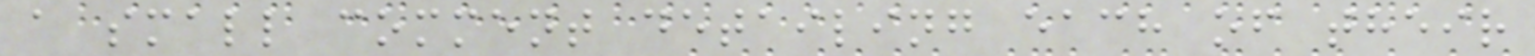a small comment detailing each of their
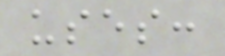uses:
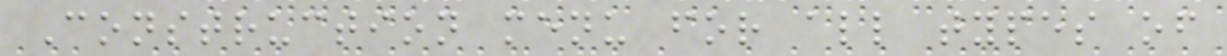Construction menu for all types of
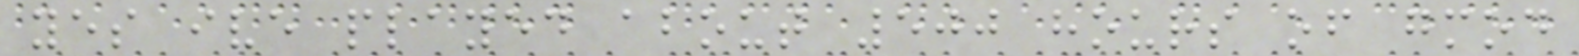yes ive played about 500 hours of gmod
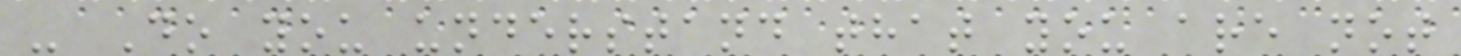- Do you understand that you are not
